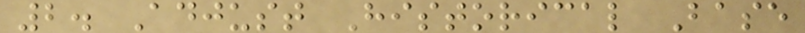2. Adjust Historical Base
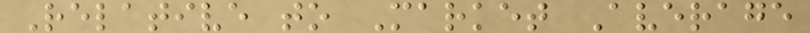Relative to Market Average
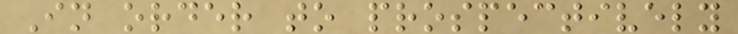In order to prospectively
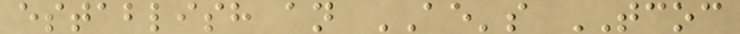establish an AE's TCOC
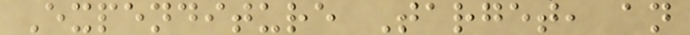Expenditure Target, an
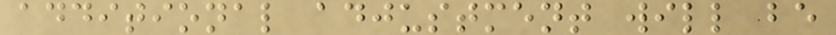additional adjustment will be
